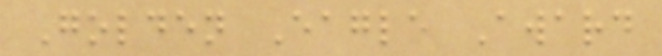Golden Eagle Award
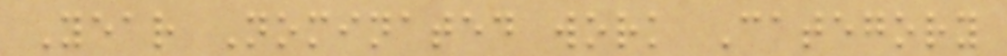Year Nominated work Category
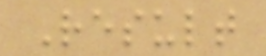Result
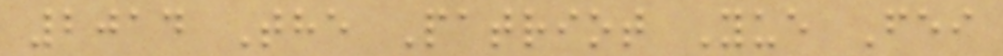2014 The Patriot Yue Fei
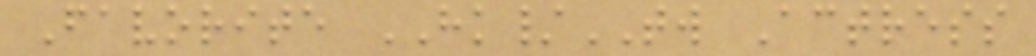Favorite HK/TW Actress
